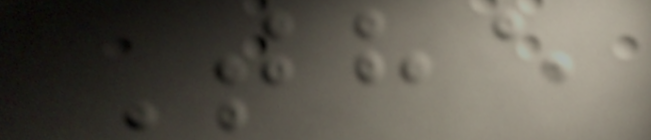The
